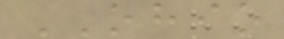OHIO
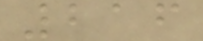216
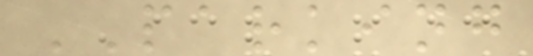PARKING
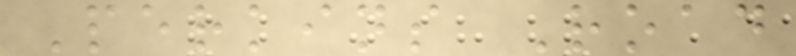Perkins Road
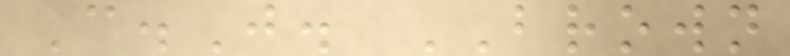C.J. BROWN
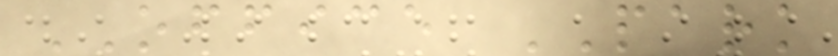OFFICE PARK
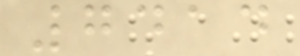7414
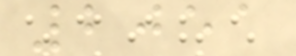2051
